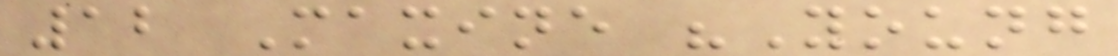12 Maxine "Young
